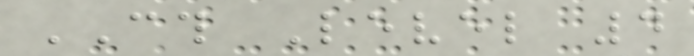CTH Level 4
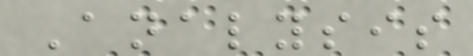Analysis
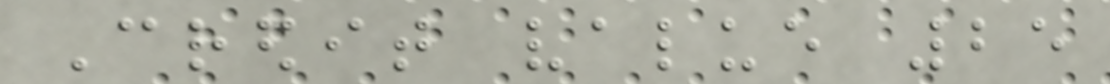Credit value 25
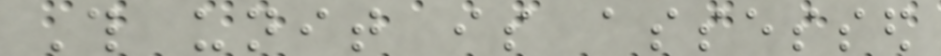This unit is assessed
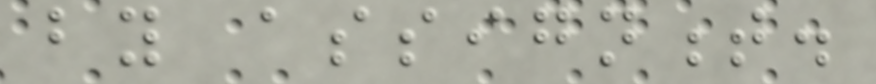by assignment.
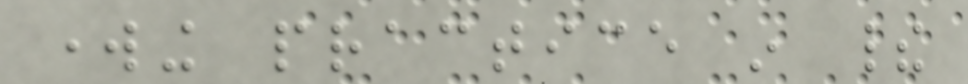working practice in their
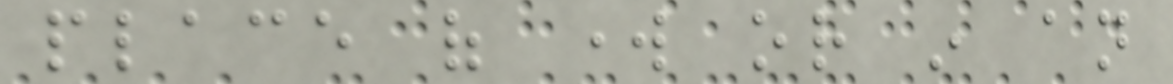place of work or in an
